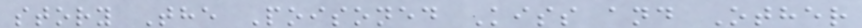story The Poisoned Kiss and Other
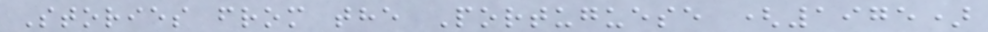Stories from the Portuguese (1975)
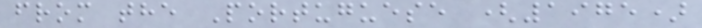from the Portuguese (1975)
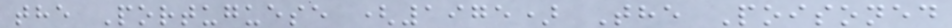the Portuguese (1975) The Poisoned
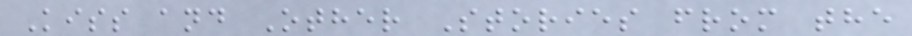Kiss and Other Stories from the
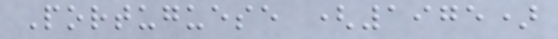Portuguese (1975)
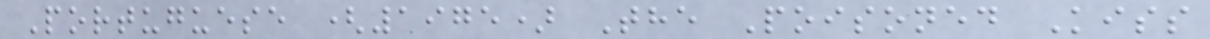Portuguese (1975) The Poisoned Kiss
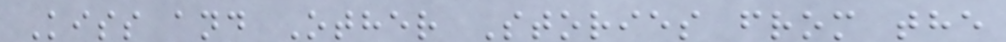Kiss and Other Stories from the
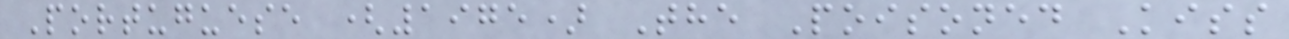Portuguese (1975) The Poisoned Kiss
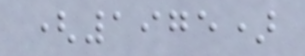(1975)
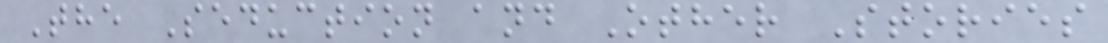The Seduction and Other Stories
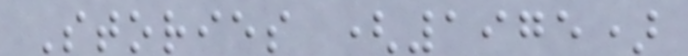Stories (1975)
